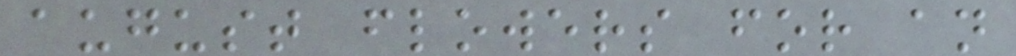august flowers for an
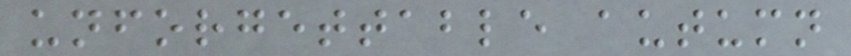unforgettable autumn
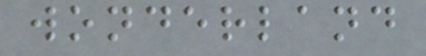wonderland
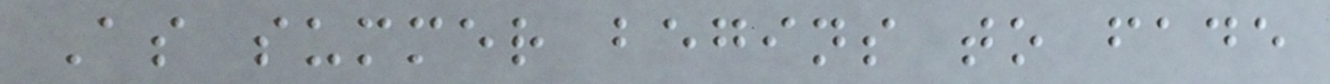As summer begins to fade
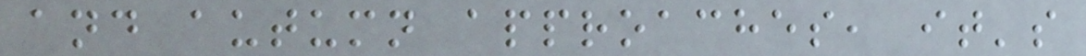and autumn approaches, it's
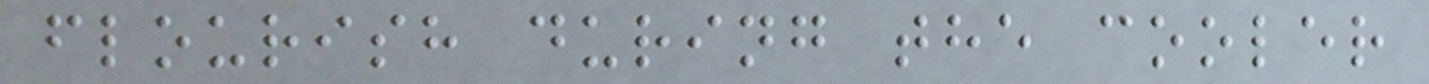flourish during the cooler
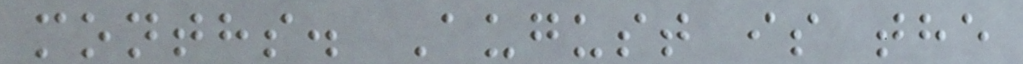months. August is the
